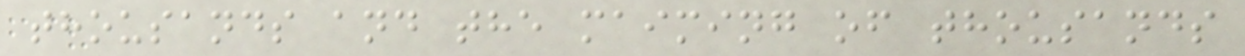thousands and the maiming of thousands
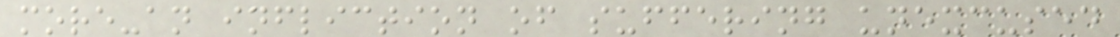more-an infliction of suffering unexcused
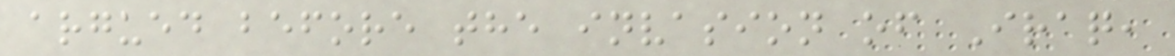argued before the invasion of Iraq,
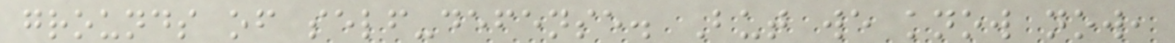grounds of self-defense. But we know now,
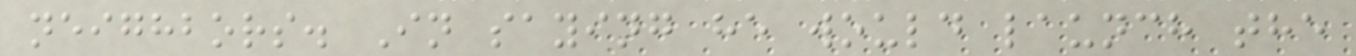neighbors. In saying he would launch the
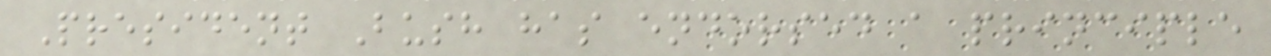President Bush has endorsed a principle
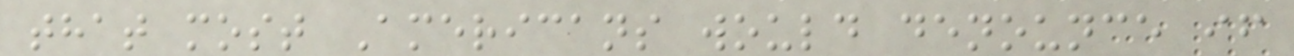that most Americans would denounce if
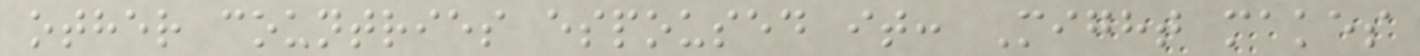other countries espoused it: Might makes
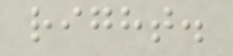right.
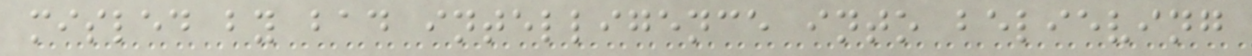misled by bad intelligence into believing
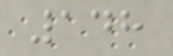148
